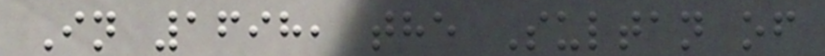In 1698, the Sultan of
